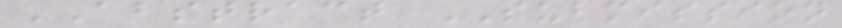ABSTRACT SUBMISSION
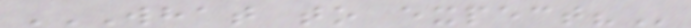WHAT TO EXPECT?
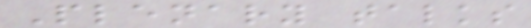Plenary talks
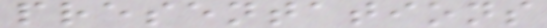presentations
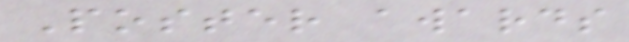Poster awards
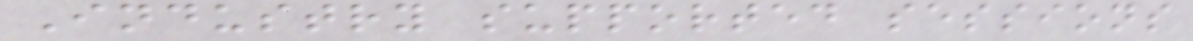Industry supported sessions
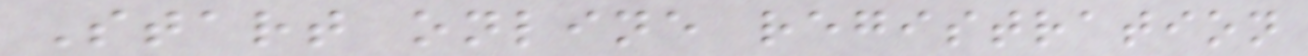Start online registration
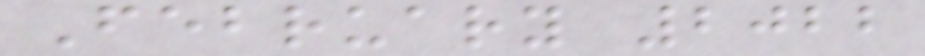February 2022
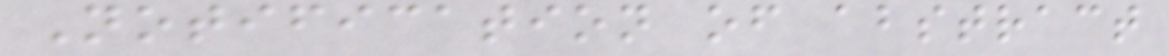Notification of abstract
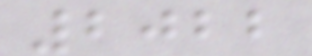2022
